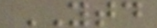YTD
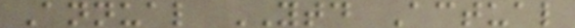Annual YTD Actual
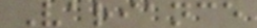Variance
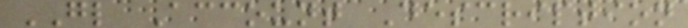GL Account Description
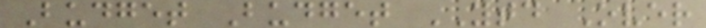Budget Budget YTD Over
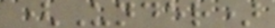(Under)
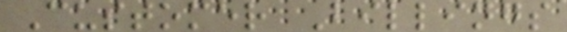Customer Billings
